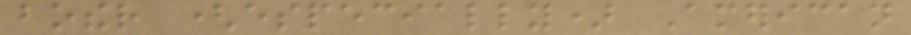bother (especially) American
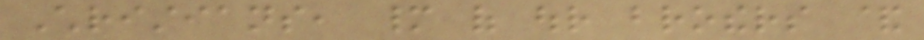Christians, many of our brothers &
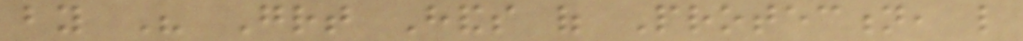by His Great Hands of Protection, like
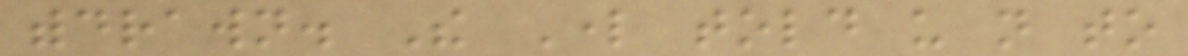withdrawn. The Lord told us not to
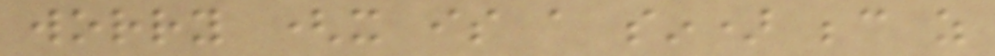worry (it is a sin) because as
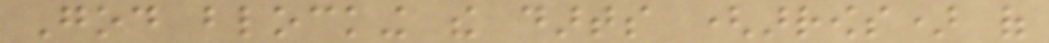God blocking the darts (arrows) of
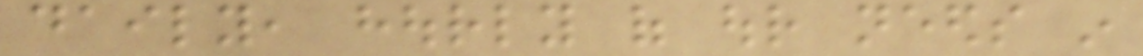daily, hourly of our needs in
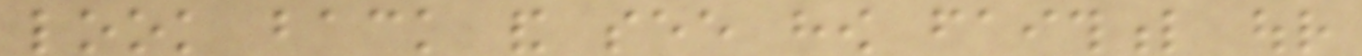look back and see how faithful our
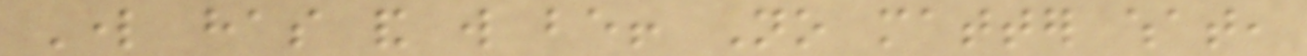Lord has and will be! No matter what,
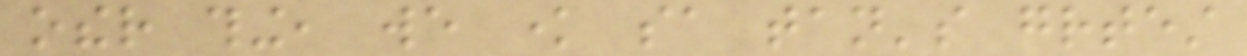other thing, we know sa tan's greatest
